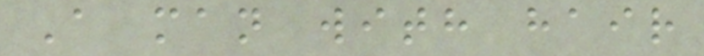A man with hair
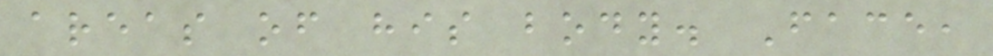areas of his body. Face,
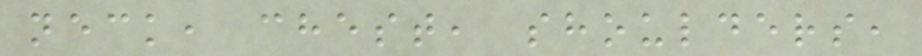neck, chest, shoulders,
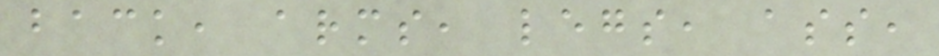back, arms, legs, ass,
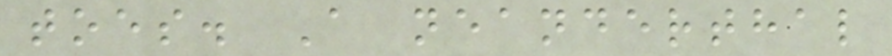toes. A neanderthal
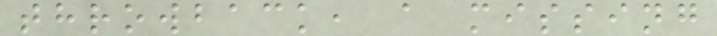throwback, a missing
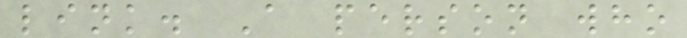link. A person who
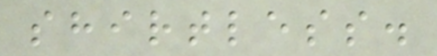shirtless.
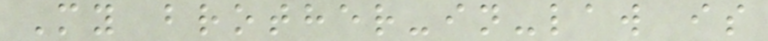My brother-in-law is
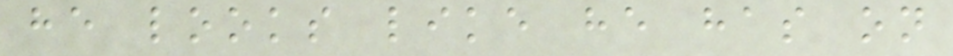he looks like he has on
